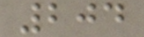204
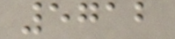5712
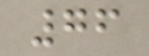76
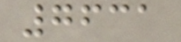7631
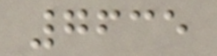7635
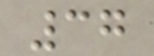37
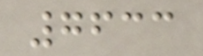7633
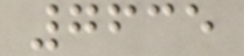7635
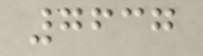7637
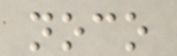noco
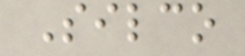Silco
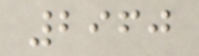2960
